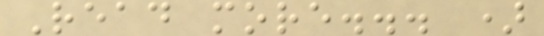Read more... )
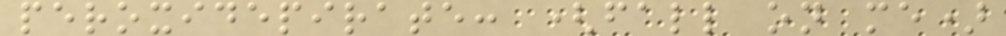peroxidepirate: (fall on me)
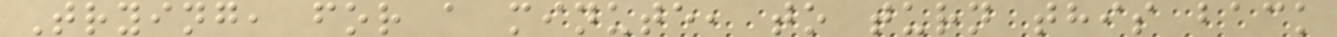Trying, for a minute, to turn this back
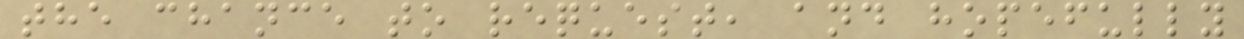the chance to request, and hopefully
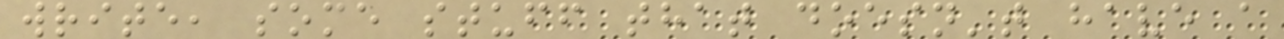write, some stuff that doesn't have a
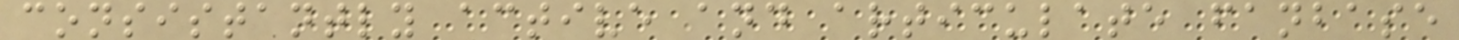consistantly active and articulate fanbase
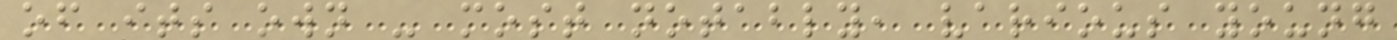of its own - most notably, various young
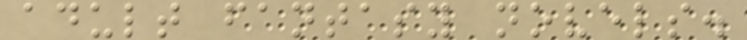adult fantasy novels.
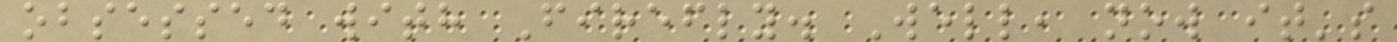obsessed with Firefly. Well, now it's
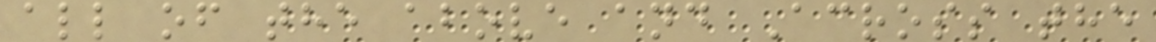all of the above and Across the
